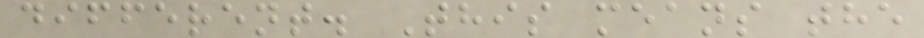different. This means the
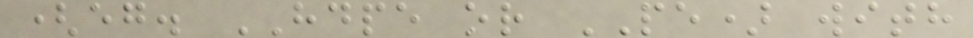(eg. HDPE or PE) with
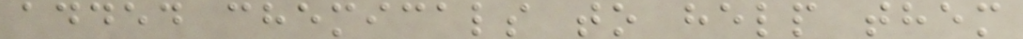added chemicals to help them
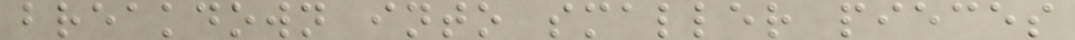breakdown into smaller pieces
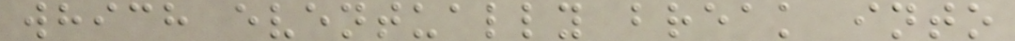which eventually break into
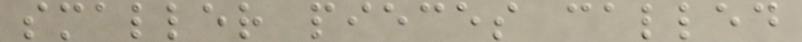smaller pieces called
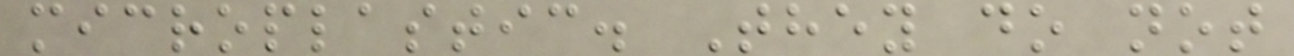microplastic. They do not
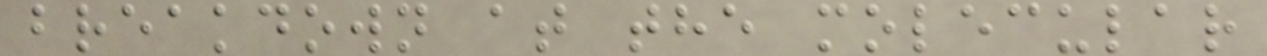breakdown at the molecular
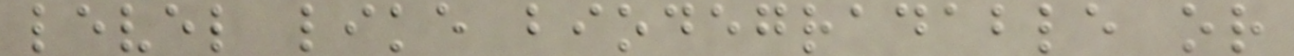level like biodegradable or
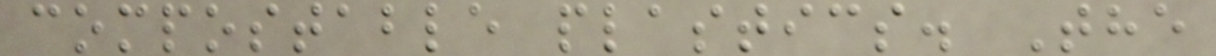compostable plastics. The
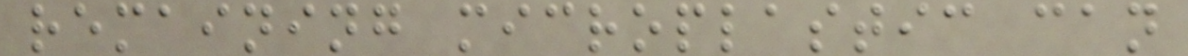remaining microplastic can
